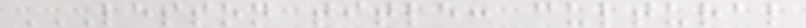LESSON TITLE: CULTURAL
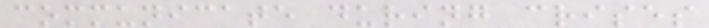communicate during crises
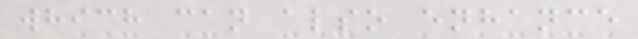which can also enhance
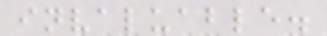invaluable.
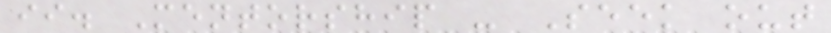ii. Mentorship - Seek out
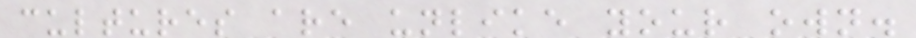cultures are unlike your own.
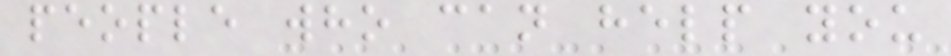people who can help you
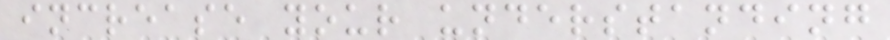increase your understanding
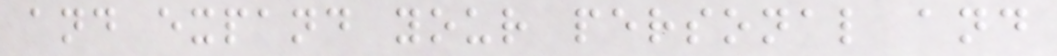and expand your personal and
